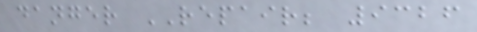danger REPAIR; 9326
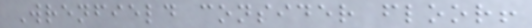Wrenfield consider floor!
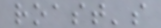roast's
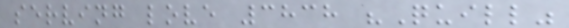serving love 3838 "Quill"
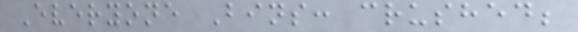Everyone Bins: crushed;
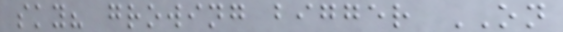sky? growing bigger ON
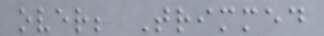over; Trimmed
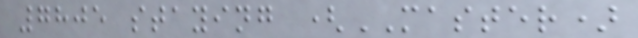7805 staying (MASTER)
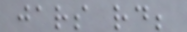jars rd;
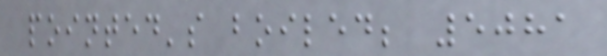pointed's boiled; 5081
